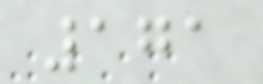171
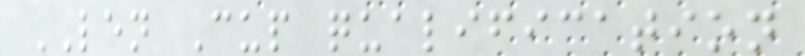LEN Cup qualification
